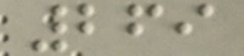269
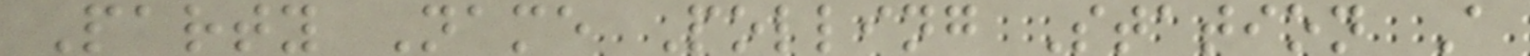Party Name Polling Station A
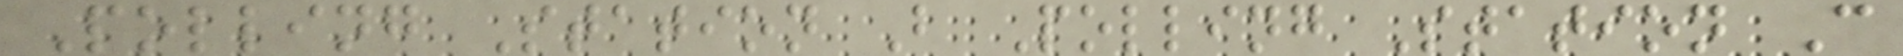Polling Station B Polling Station C
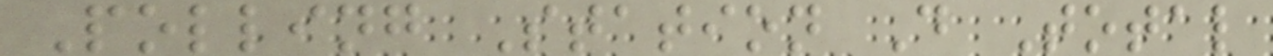Polling Station D Total
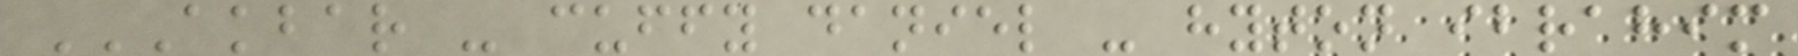AKBAR - CUFFY DANIEL - HYTON IBRAHIM
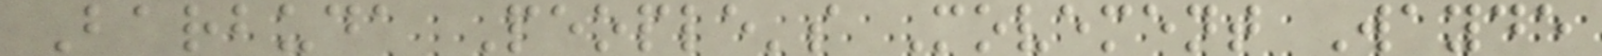Barbuda People's Movement Wayde
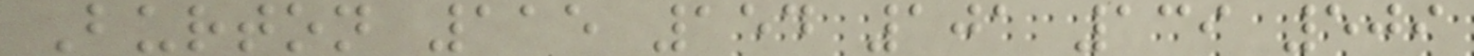Burton 115 154 101 139 509
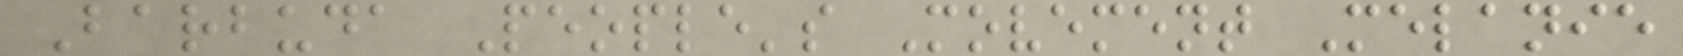Barbuda People's Movement Melanie
